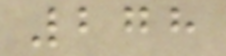278
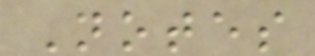Notes
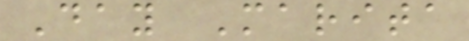Day Marita
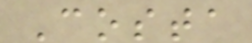Costa
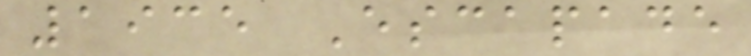1935 Escapade
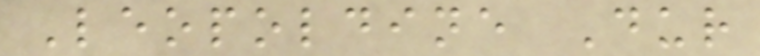Leopoldine Dur
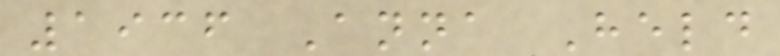1936 Anna Held
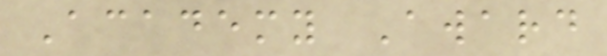Academy Award
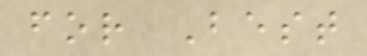for Best
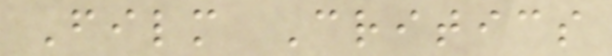Film Critics
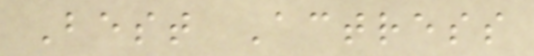Best Actress
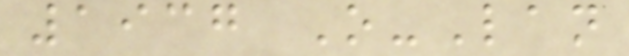1937 O-Lan
